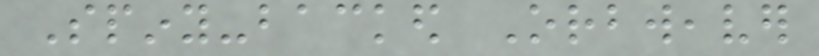Spiny-backed Orbweaver
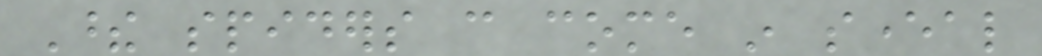These spiders can come in several
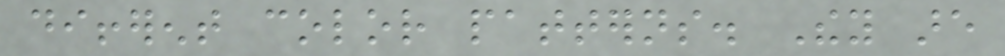different color patterns. They are
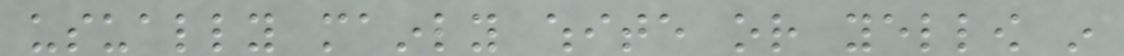usually mainly white or yellow in
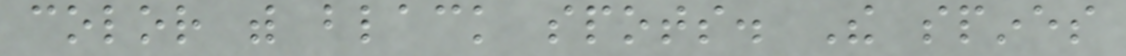color with black spots. The spines
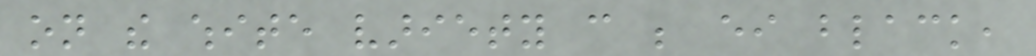on the white variety can be either black,
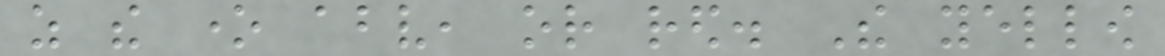as the one above, or red. The yellow
